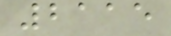2115
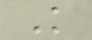K
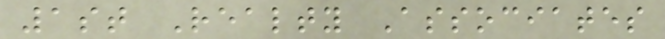1st Realty Associates
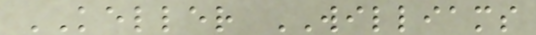KELLER WILLIAMS
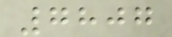7807
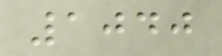1040
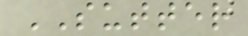SUTTER
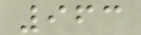963
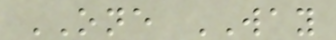ONE WAY
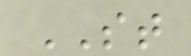ST
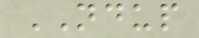NDUP
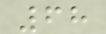68
